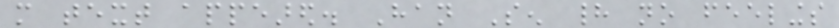more text appeared. Han Sen had no feelings
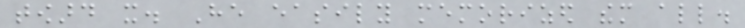toward it. He easily memorized them all.
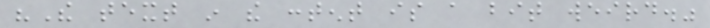"The text in the content is a bit weird."
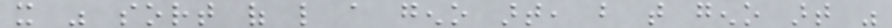it was sort of like a geno art, but that geno art was
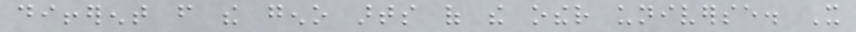different from the geno arts of the other universe. It
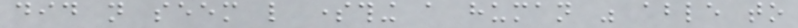did not seem like something a human was able to
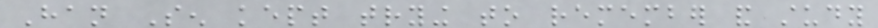Han Sen kept trying to remember and study
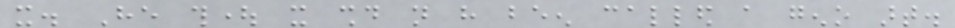it. He thought it should not have been called a geno art.
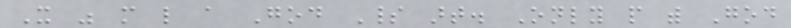It was more like a God Spirit art. Only people with God
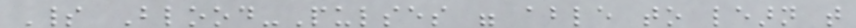Spirit Blood-Pulses were able to learn that
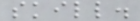skill.
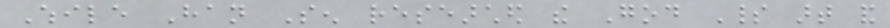While Han Sen researched the God Spirit art and
